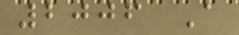2006 A
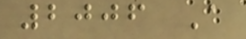2006 A
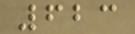623
